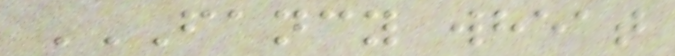FANCY WHEAT
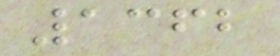1362
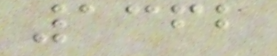1362
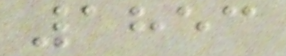1853
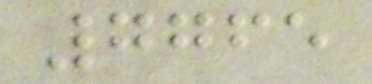7765
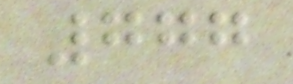777
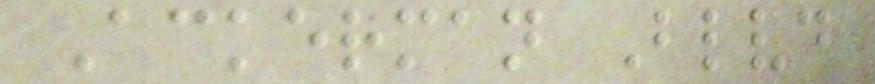Ackerman Blvd
